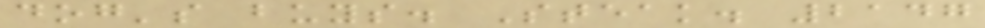dog's buys. Steak. 2147
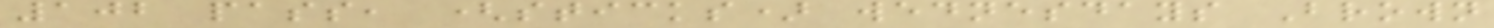102 pass, (sticks) wednesdays Brown
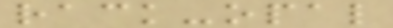rack-opal
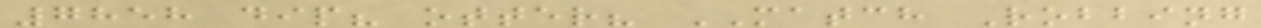7858 dip? otter? MATCH Robbing
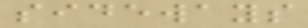sideways
